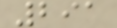291
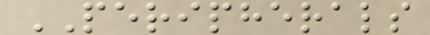PERIPHERALS
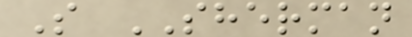S SHERMAN
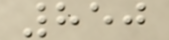850
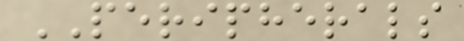PERIPHERALS
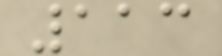113
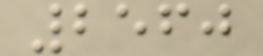2560
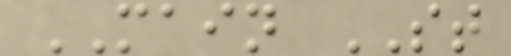MAIN ST
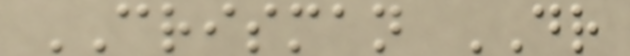CRISMAN DR
